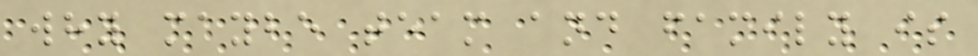why maybe team and family is
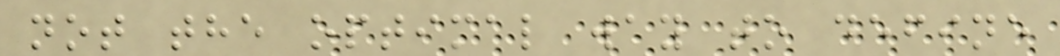not the optimal way to define
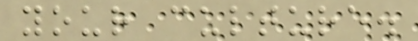your culture.
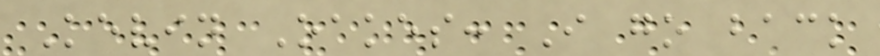Kevin Oakes: I go back
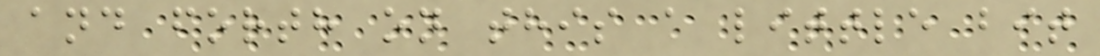and forth on this a little bit
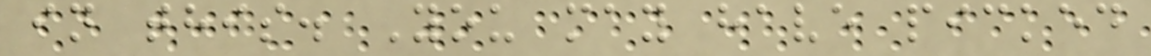in this. You may have picked
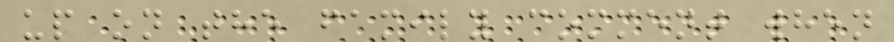up on the family comment when
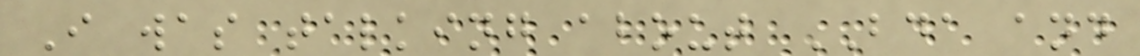I was talking about BDA and
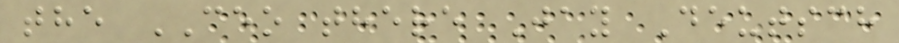the CEO there Jay Deutsch
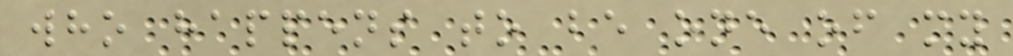who happens to be one of my
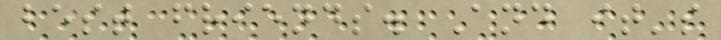best friends. And it's
